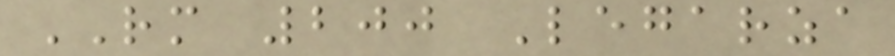RM 200 Legarza
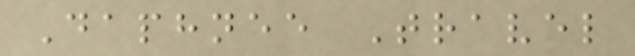Daphnee Travel
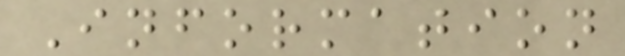Information
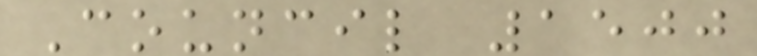Council 1500
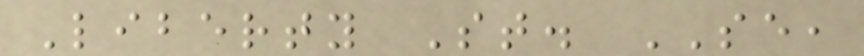Liberty St. SE,
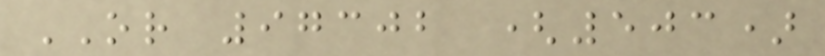OR 97302 (503)
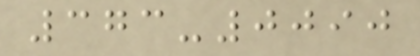373-0090
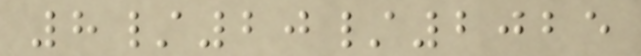8/20/2025
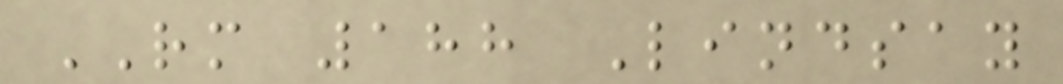RM 188 Lindsay
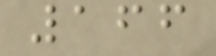166
